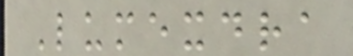Lumexdra
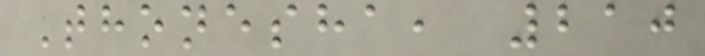Thonesha, 210
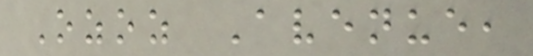Ozoz Avenue,
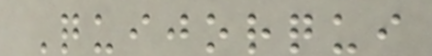Quijorqui
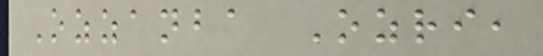Ozzanba Ozri,
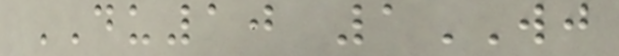DU10 1WJ
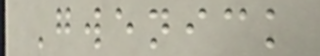Gwenick
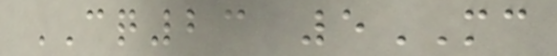CQ23 5MC
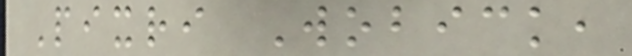Pixri Wobick,
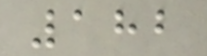182
